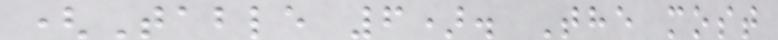(Table 6). The most
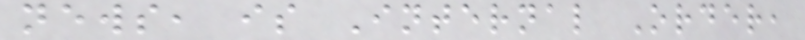news, is Internal Order,
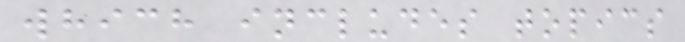which includes topics
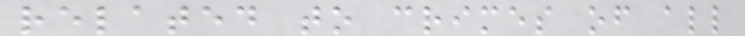related to crimes of all
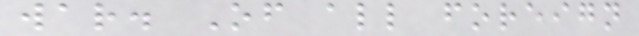war. Of all foreign
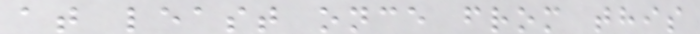at least once from this
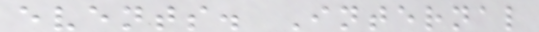events. Internal
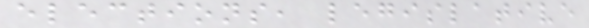elections, legislative
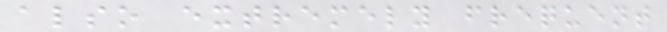also extremely frequent
